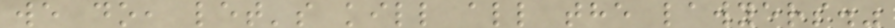we do, let's kill all the lawyers."
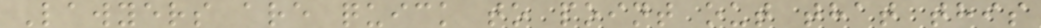Lawyers are quick to point out that this
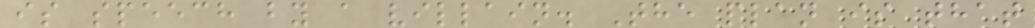is speech by a villain. The plan is that
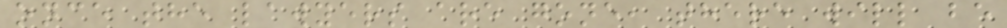once the lawyers are gone, there will be
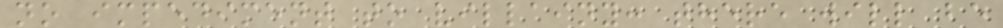no impediment to villainy: there will be
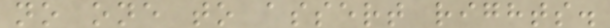no one to assert rights.
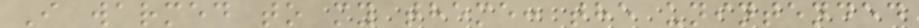I warmed to my theme: the unintended
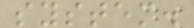system.
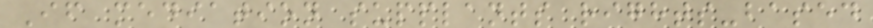If mediation supplants rights-based
